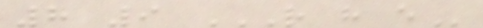8 9 R H E
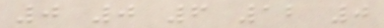0 0 6 12 0
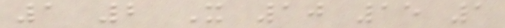1 2 X 10 15 1
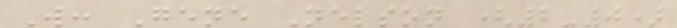W: Gene Nelson (2-0)
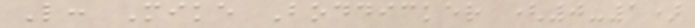L: Mike Boddicker (0-1)
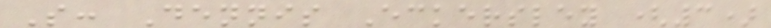S: Dennis Eckersley (3)
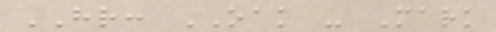HR: OAK - Mark
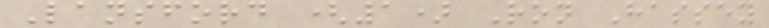Lansford (1) Ron Hassey
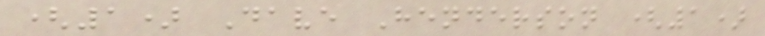(1) Dave Henderson (1)
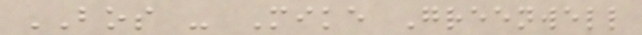BOS - Mike Greenwell
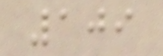109
